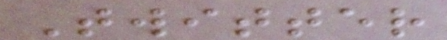Twitter
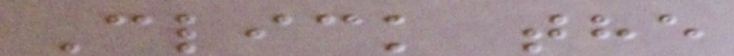Click the
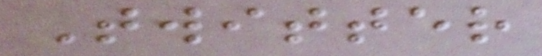Twitter
